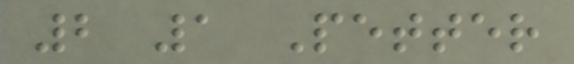2 1 Petter
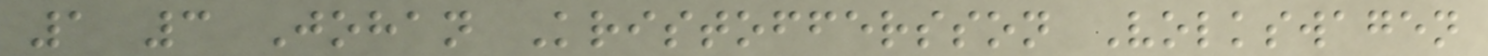1 3 Johan Kristoffersson Volkswagen
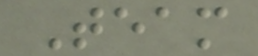Team
